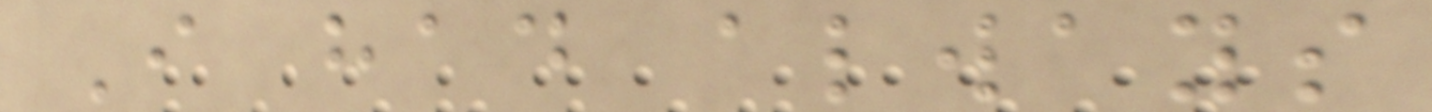I had always
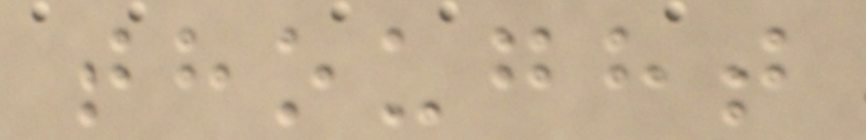thought
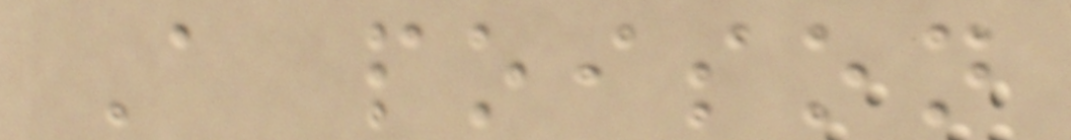A poison
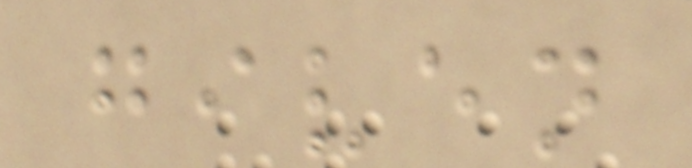given
